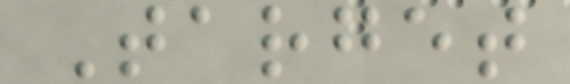Target
